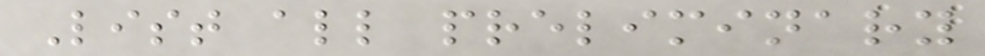List all preliminary
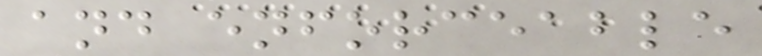and enforceable
